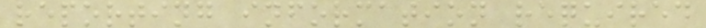reporting information required
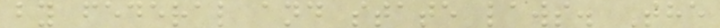by federal and state laws. The
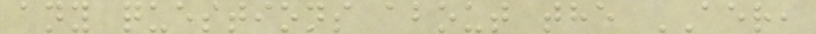any questions about the AER,
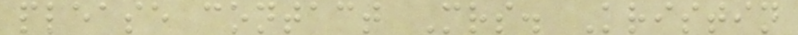please contact Mrs. Kristin
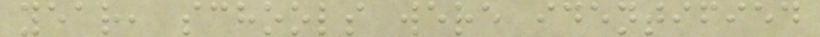year, schools were identified
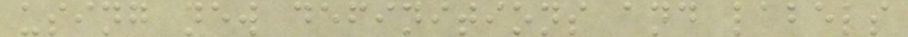using new definitions and labels
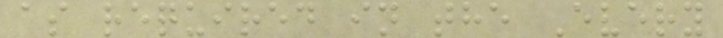as required in the Every
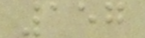157
